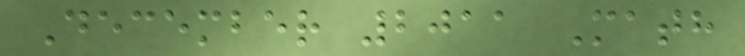December 2011 Math
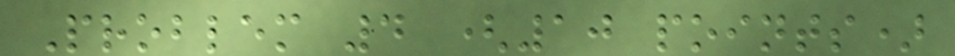Problem 4 (10 points)
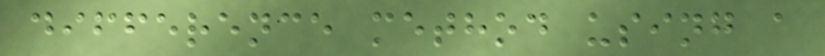difference method using a
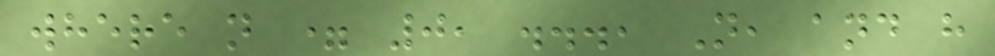where n = 0, ..., N, and h
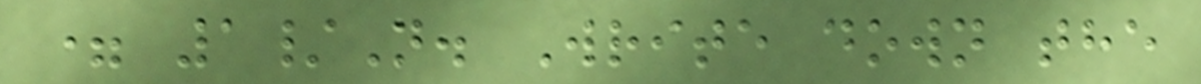= 1/N. Write down the
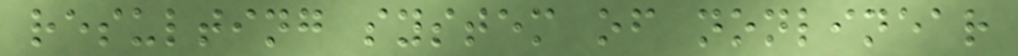resulting system of nonlinear
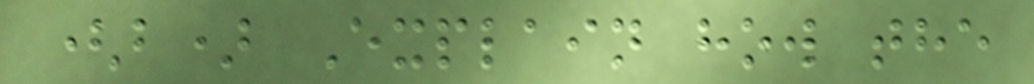(b) Explain how the
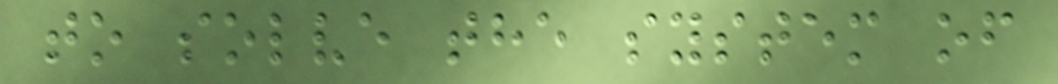to solve the system of
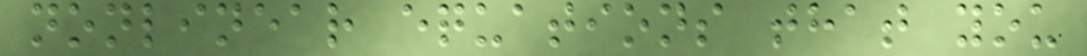nonlinear equations that you
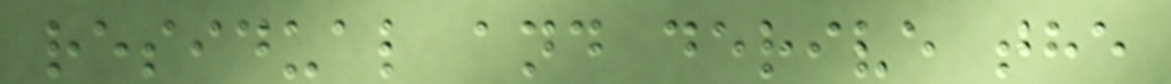residual and derive the
